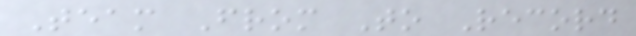Team From To Record
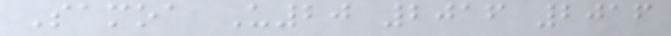Samoa U20 2016 2016
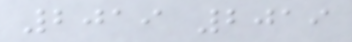2019 2019
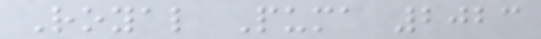Royal Puma 2023
